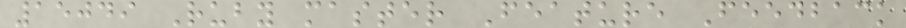15049 Ruby master Feature Feedback
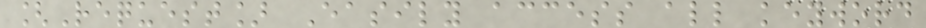[Request] Easily access all keyword
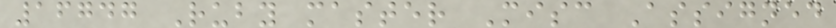16747 Ruby master Misc Assigned
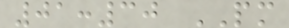01:30 PM
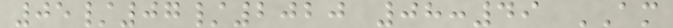05/07/2020 08:49 AM
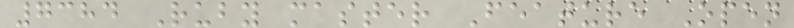7384 Ruby master Feature Open
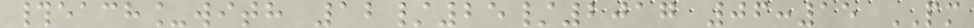#each_with 12/25/2017 06:15 PM
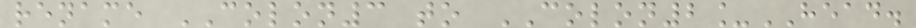rename COLON3 to COLON2_HEAD.
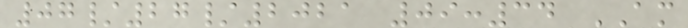07/27/2021 09:34 AM
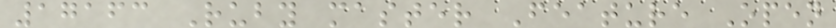17163 Ruby master Feature Open
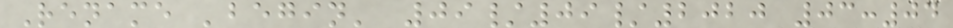Rename 'begin' 09/09/2020 03:04
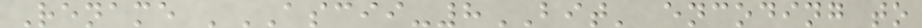Rename 'ASCII-8BIT' encoding to
